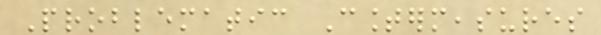Problematic Countermeasures
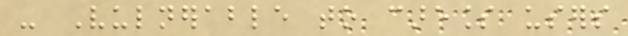- Vulnerable to careless users
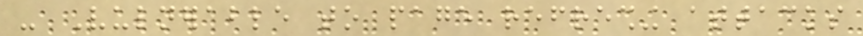- Vulnerable to page refreshing attacks
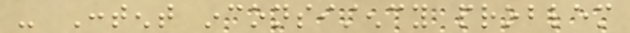- Content inconsistency problem
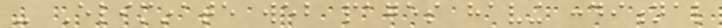- Eliminate web pages having conditional
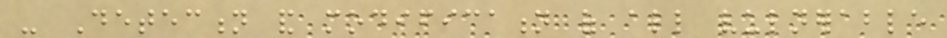- Detection and modification of all vulnerable
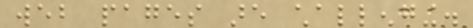web pages are challenging.
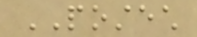POSTECH
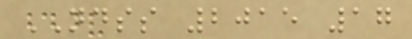NDSS 2015 17
